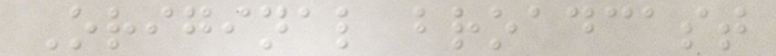Original broadcast
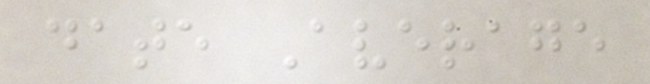date Average
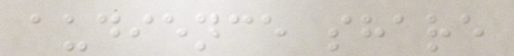audience share
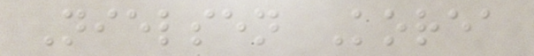Nielsen Korea
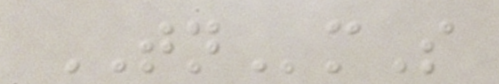TNmS
